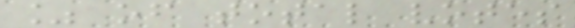% of total votes
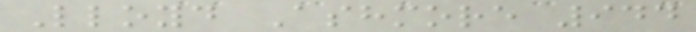Lloyd Ashmore 944
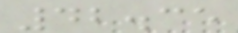42.35
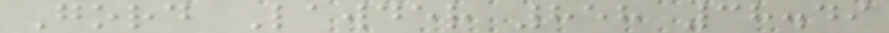Gord Lawder 858 38.49
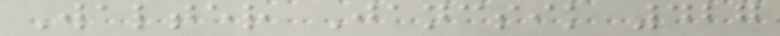Walter Jancsik 427
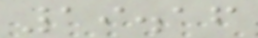19.16
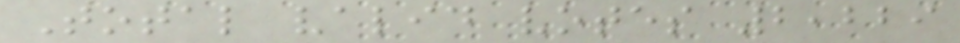Total valid votes 2,229
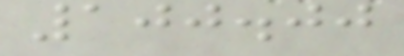100.00
